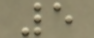5
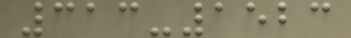313-1523
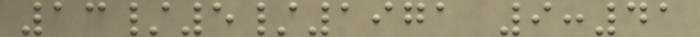13/5/1971 9:41
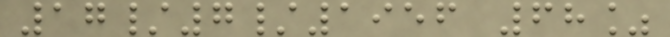17/7/1956 68%
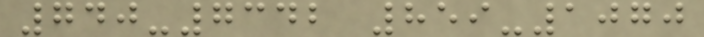740-7342 859-1070
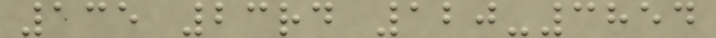135 23rd 120-3854
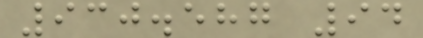930.587 94
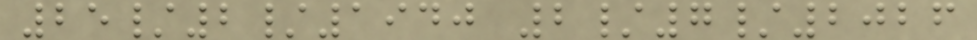25/2/1940 2/7/2026
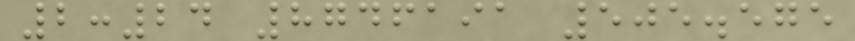2:24 8746191 505.575
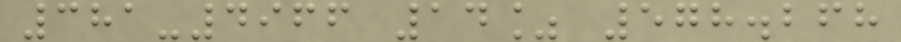381-4966 14% 578.268
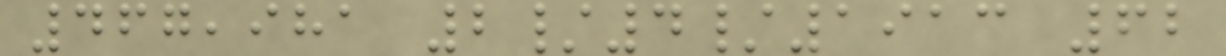467,981 2/4/1913 62
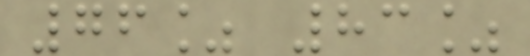76% 83%
